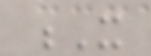X
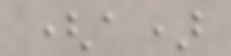(a)
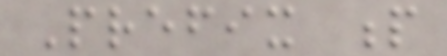Prefix p
